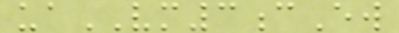uaVM3cEw
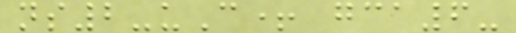ns2-uC+ gca6-
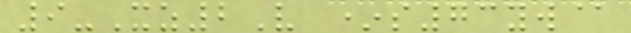9-Xz2V *s73yw@
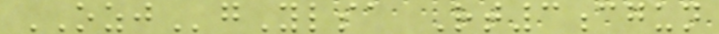OZJgYlsa Rt3cgun
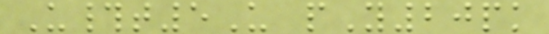U#t5U pY20pk
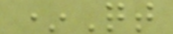*Qt
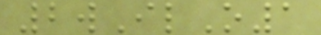2wIlO1
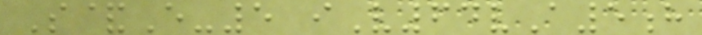S&E-5 iV64vA5h
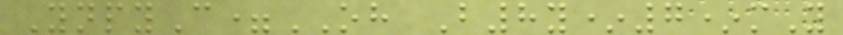YnpyC=OH B8y*7*mY
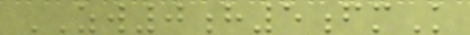ZW0h5fmK
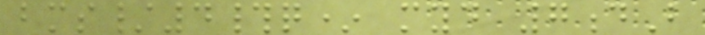bms/4#q* myd 7dB
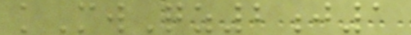kMwQz2j1
